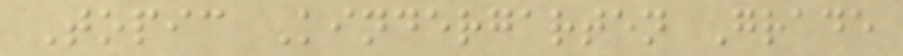Topic Kindergarten Grade
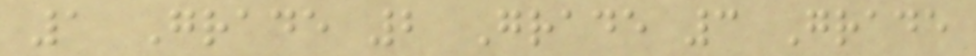1 Grade 2 Grade 3 Grade
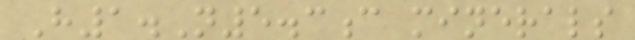H1.N5.3c minerals
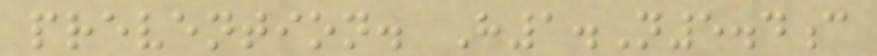prevention. H1.N5.4c
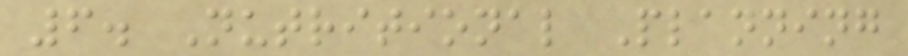6. Nutritional Planning
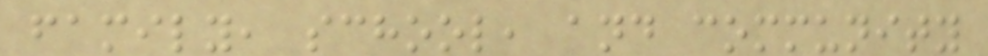family, school, and community
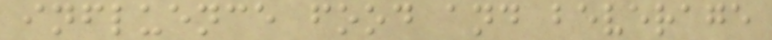influence food and beverage
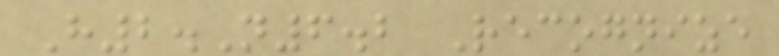H2.N6.2 Recognize
